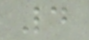4
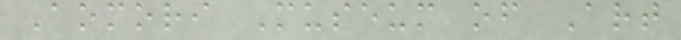Aomori Museum of Art
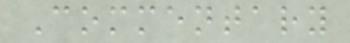Commentary
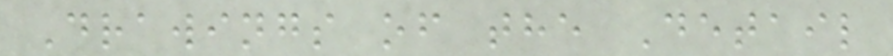Drawings of the Detail
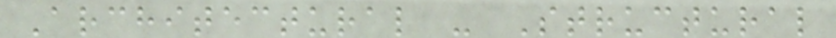Architectural - Structural
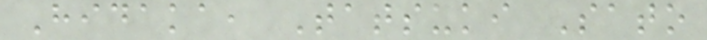Hidaka, Tatsuki Sato
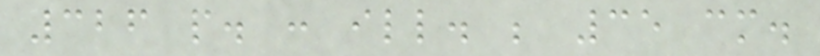326 p. : ill. ; 35 cm.
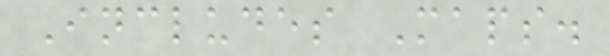Includes Maps.
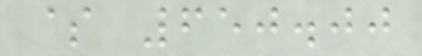$ 650.00
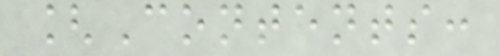[Contents:
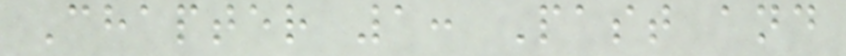Chapter 1: Past and
